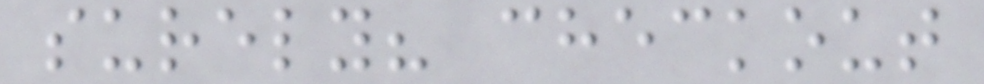surely? checkout
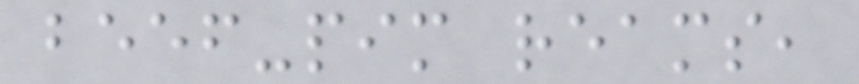beef-pim reams,
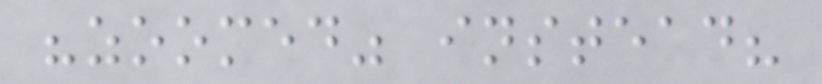"zoomed" instead?
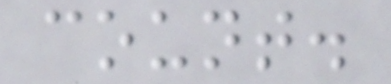count.
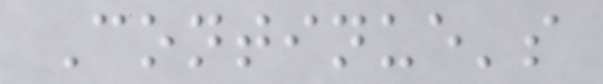Continue's
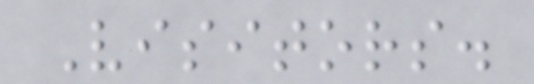Visitors.
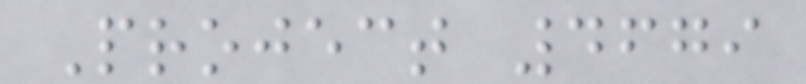Project 4679
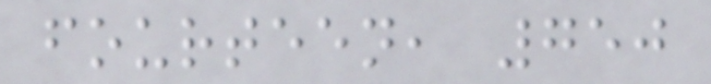fourteen, 750
